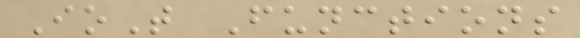IoT Functions
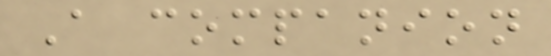A companion
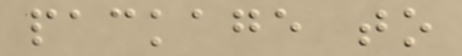package to
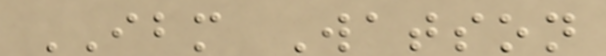IBM Watson
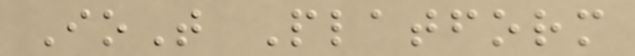IoT Platform
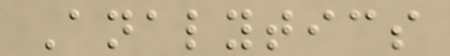Analytics
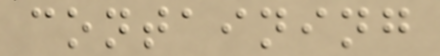containing
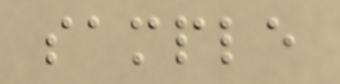sample
